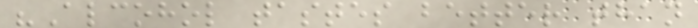"Alcohol tastes better than
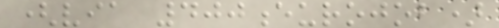(via 400eurojob)
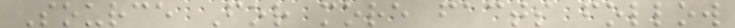Source For more facts follow
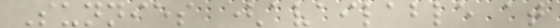Sunnies (available at
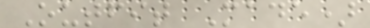Outfit Made)
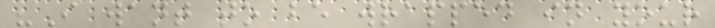"I want to be wrapped in your
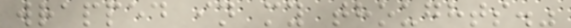wrapped in my thoughts."
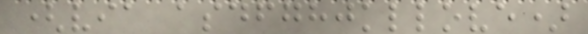(via asdfghjkllove)
